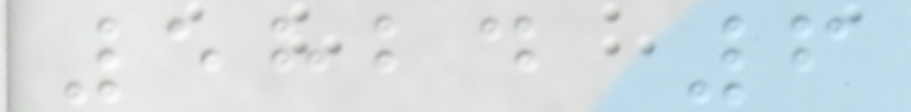5824 6
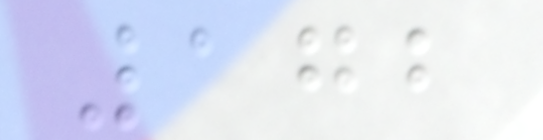172
